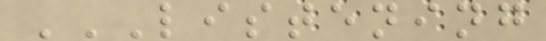LISTENING
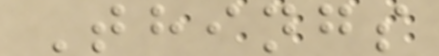Things
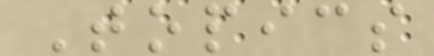Topics
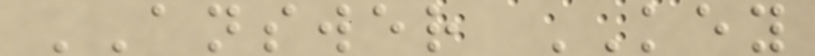ANSWER KEY
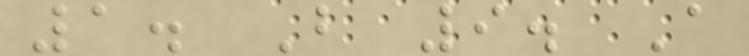1. B 9. A
